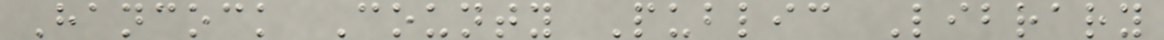Hancock County Public Library
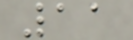11
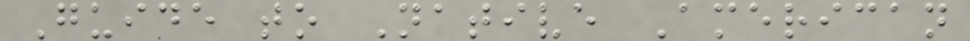Guide to Native American
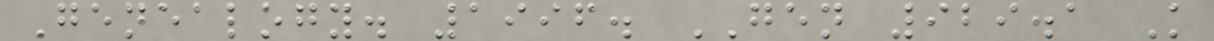Genealogy. 1996. GEN 929.1 K
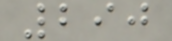290
